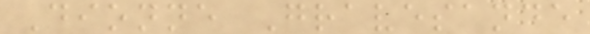Dionne Gravesande
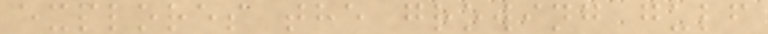explores the growing gulf
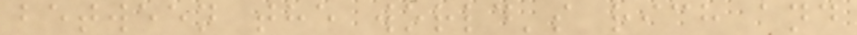between the world's rich and
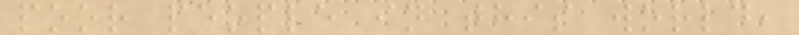poor people in this world,
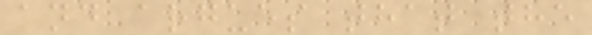and argues that the
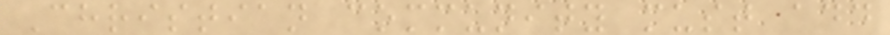Christian community must add
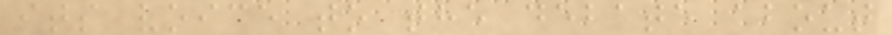its voice to the debate about
